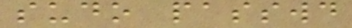sudo passwd
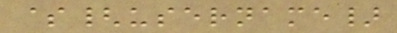${username}
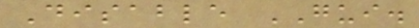Disable GUI.
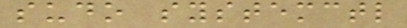sudo systemctl
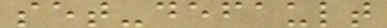set-default
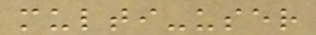multi-user
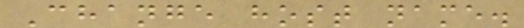Change host name.
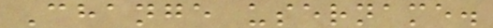Change username.
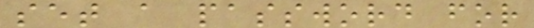set a password for
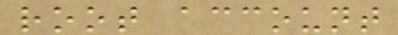root account
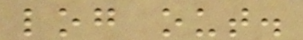log out.
